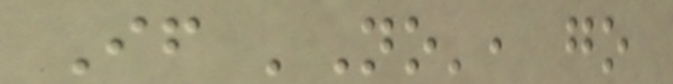If 'No', go
